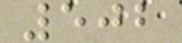502
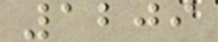1209
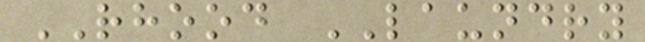RHOOD LAUNDRY
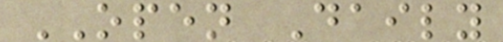OPEN Daily
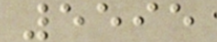5595
